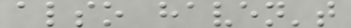also haven't
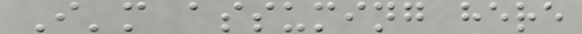I'm assuming here
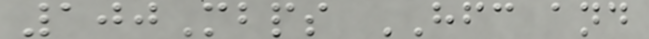100Mbps HFC and
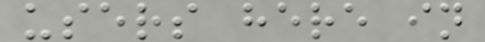users here in
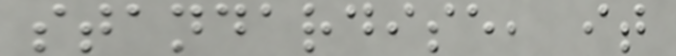standardise, it
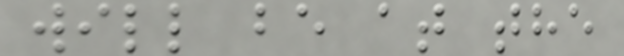will be at the
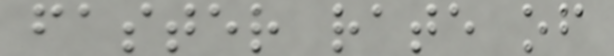faster rate of
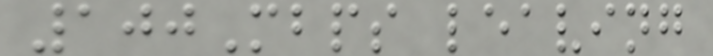100Mbps leaving
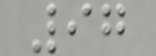97
